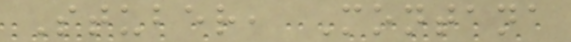Stuber, Montana
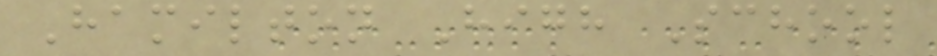Hamilton High School
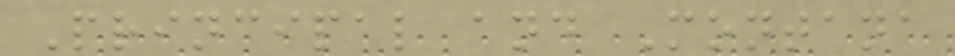Principal and Montana
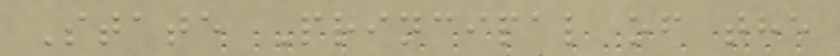State Principal of the
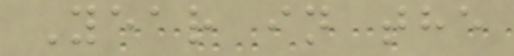Year in the
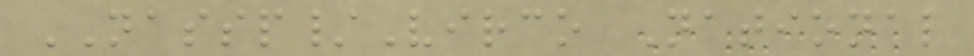NASSP/Virco National
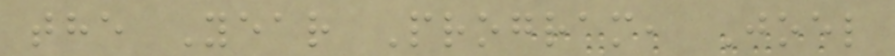the Year Program, Joel
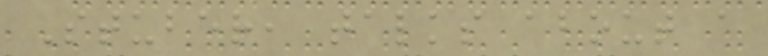Stuber, talks about a
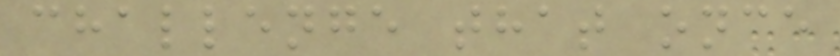challenge that once
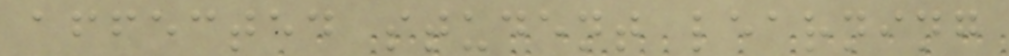affected student learning
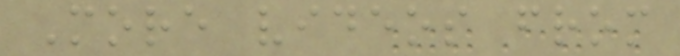More videos from
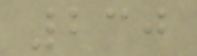230
